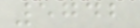5742
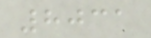8031
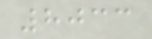8033
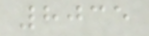8035
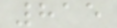815
